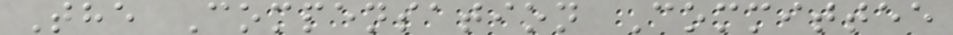The Compensation Committee
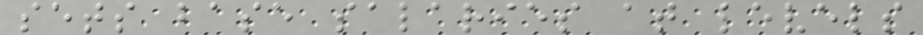sets base salaries at levels
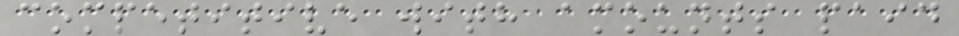competitive with amounts paid
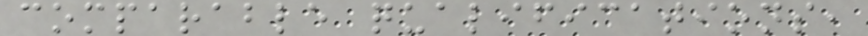comparable qualifications,
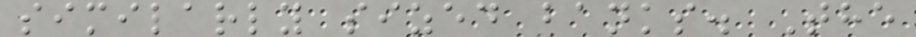similarly sized banks. The
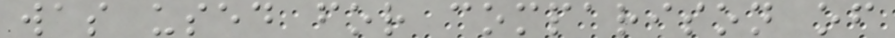was used for comparison of
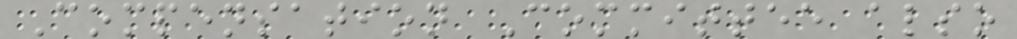Compensation Committee also
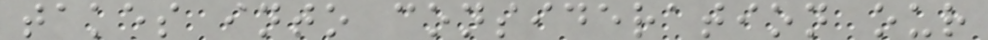takes into consideration our
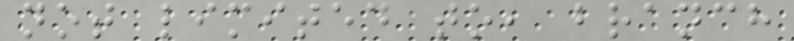not limited to, branch
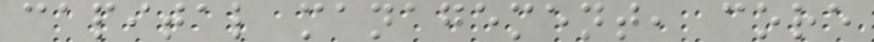capital management, core
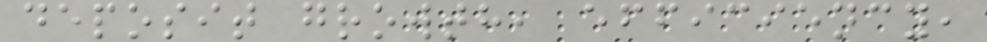deposit growth, efficiency,
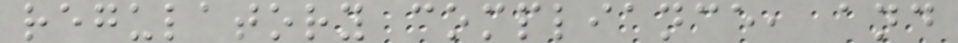regulatory compliance, and
